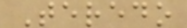Teredo
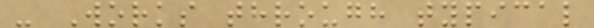- Works through typical
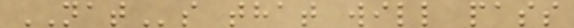NATs that will pass
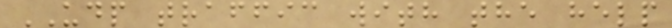UDP traffic with the help
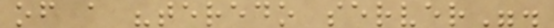of a "teredo server".
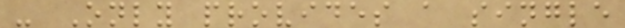- Only provides a single
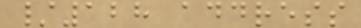/128 address
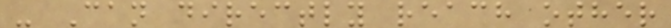- Can directly reach other
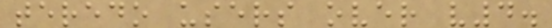teredo users over v4.
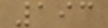193
